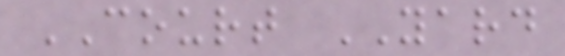COURT YARD
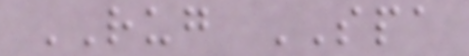RUG SPA
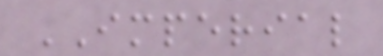IMPERIAL
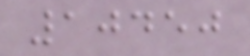10450
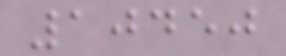10450
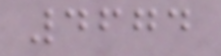4674
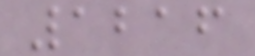1216
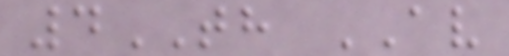4TH AV
